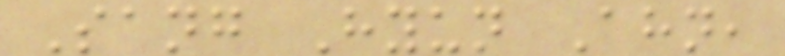Sang Hyun Ahn,
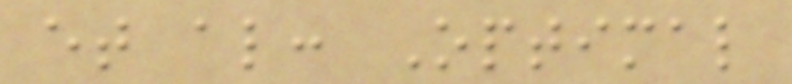et al: Optimal
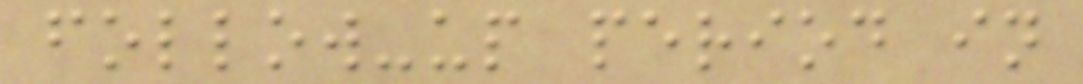follow-up period in
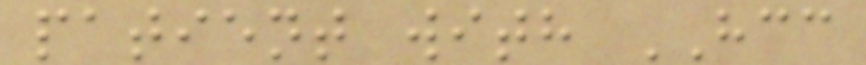patient with HCC
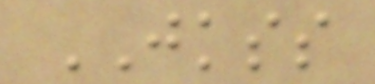JKSS
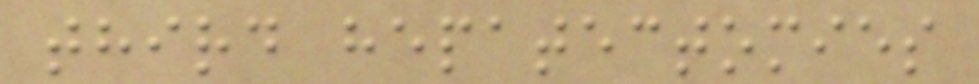third hepatectomies
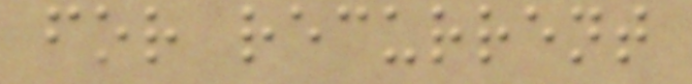for recurrent
